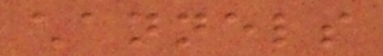channels
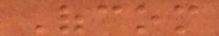Ofcom
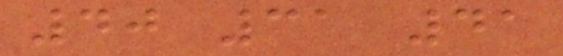40 31 41
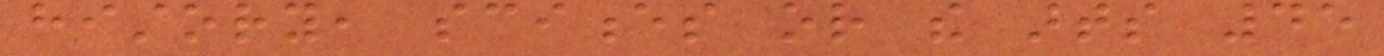history, sciences or the arts 45
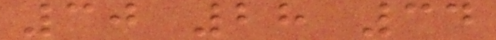30 28 34
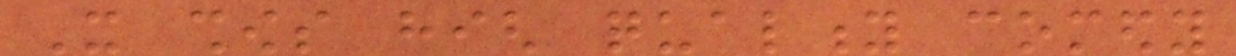It shows high quality comedy
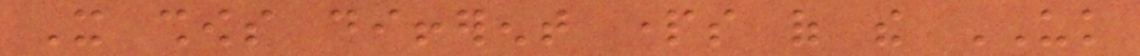It shows different parts of the UK
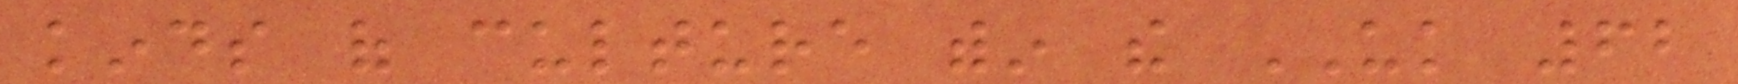kinds of culture within the UK 62
